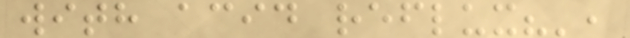with acid reflux?',
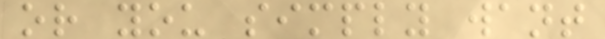or you simply want
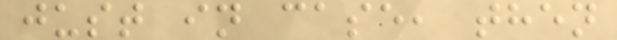just in case, then
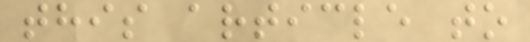this article to
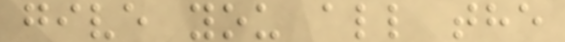give you all the
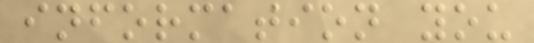information you
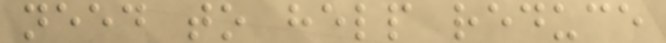need to help reduce
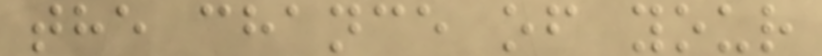the chance of your
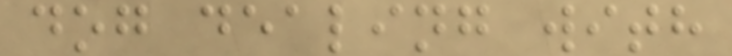dog dealing with
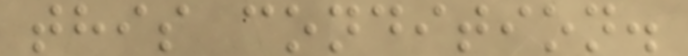this condition.
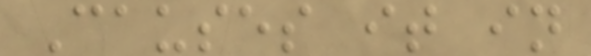Causes it in
